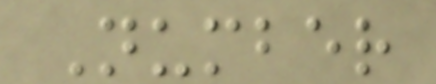Number
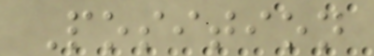Position
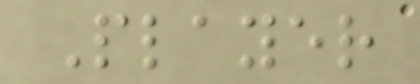Player
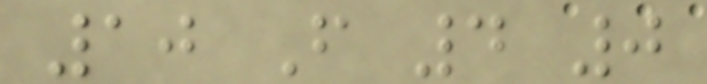10 F 4 0
